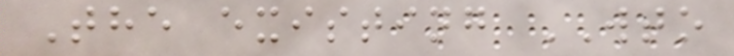The existing WTO
